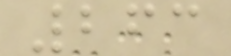263
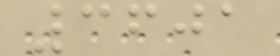3601
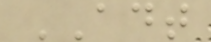ADT
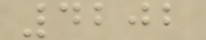4202
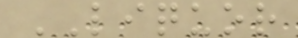LIQUOR
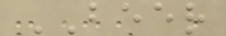BEER
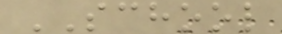SCHOOL
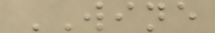WINE
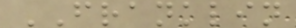FRANKLIN
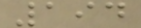194
